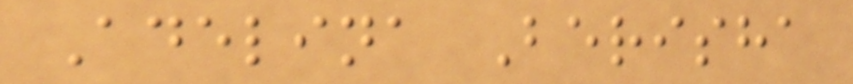Adelina Berisha
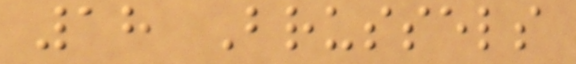18 Brussels
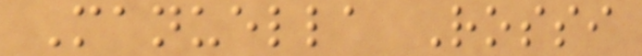Manuella Rossi
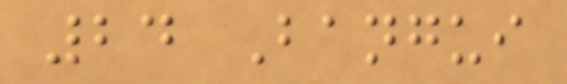24 Bangui
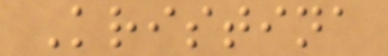Kristina
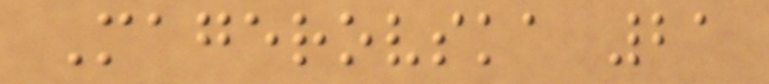Magerovska 21
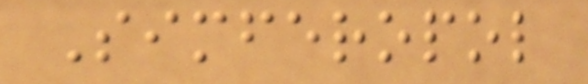Simferopol
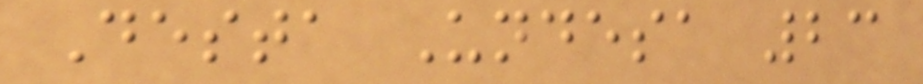Desta Undesa 23
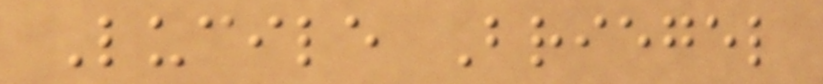Lucile Briegel
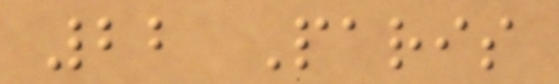22 Paris
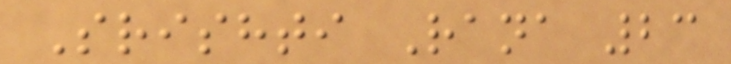Srishti Rana 23
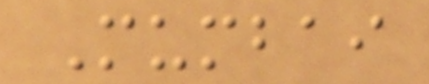Mumbai
